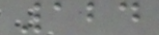124
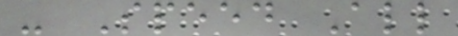- Speed All
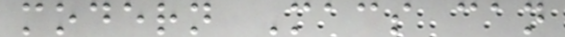modern Macs can
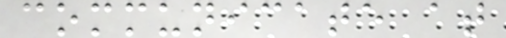communicate at
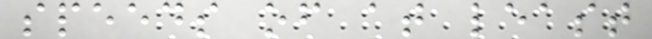speeds of at least
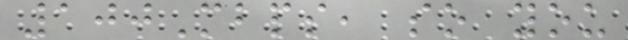100Mbps, so you
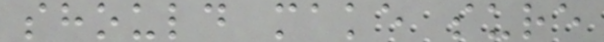should make sure
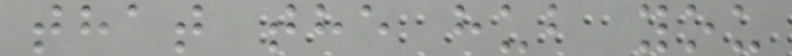that the hub you
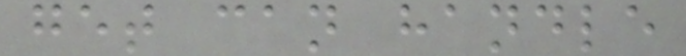get can handle
